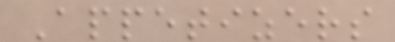Appetizers
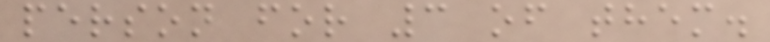person for 3 of them.
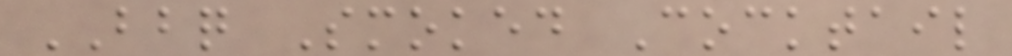BBQ Smoked Cocktail
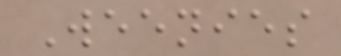Weenies
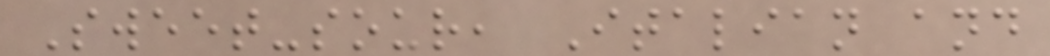Sweet-sour, Italian and
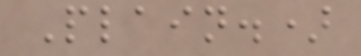Plain.)
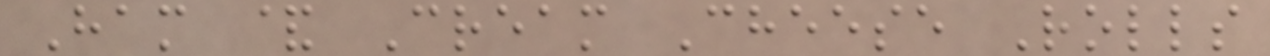Ham & Cream Cheese Rolls
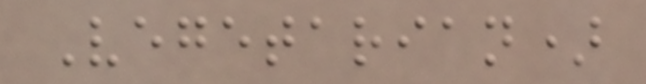Vegetarian)
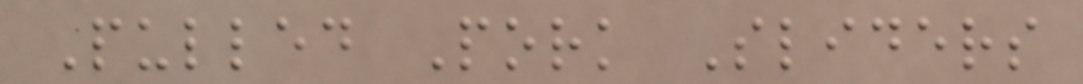Pulled Pork Sliders
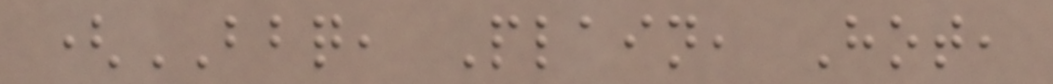(BBQ, Plain, Hot,
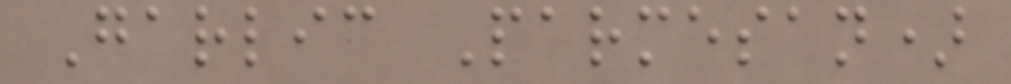Garlic Parmesan)
